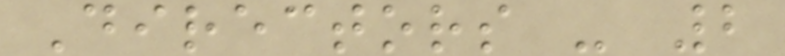Directors - 2
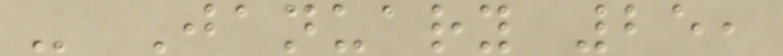- January 25,
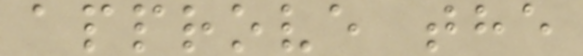approve the
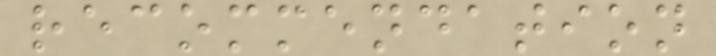recommendation
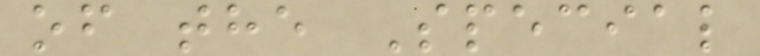of the Special
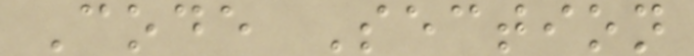Code Section
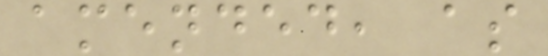amended, as
